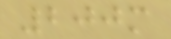200m
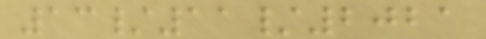13/11/2021
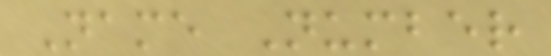Name Number
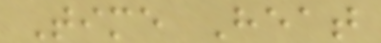Time Heat
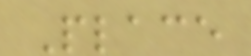Place
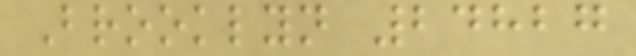Brooklyn 24827
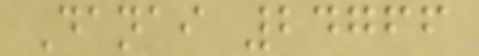Danai 24766
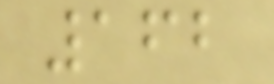162
